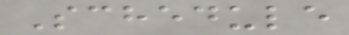Schedule
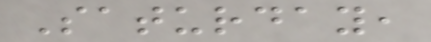Saturday,
